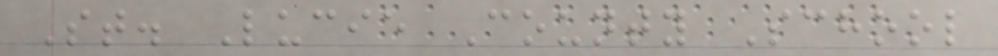St. Lucie County School
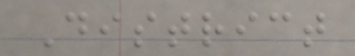District
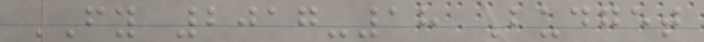FY 2017-18 Budget
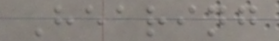Hearing
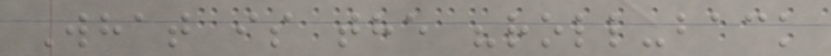What is the "roll-back
